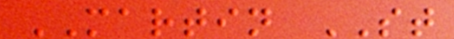MARTIN ST
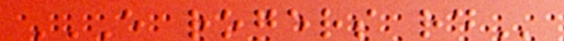E ROGERS RD
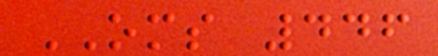OMS 446
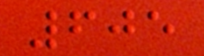605
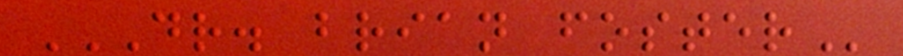DR. BRIAN FOSTER
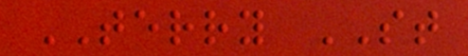TERRY ST
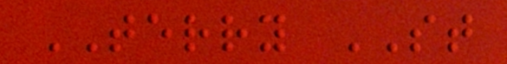TERRY ST
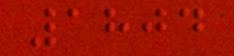1804
